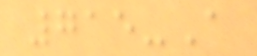715-A
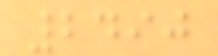2490
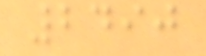2490
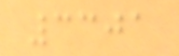3301
